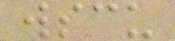wscu
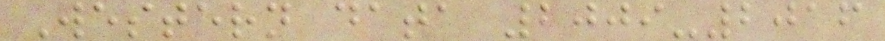Western data 2009-2016
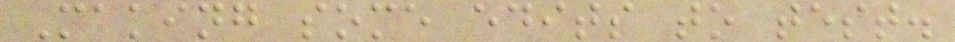Making some edits to test.
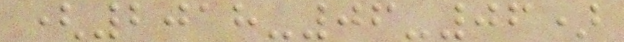(2018-06-06)
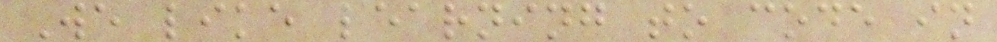We like learning to code in
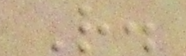R.
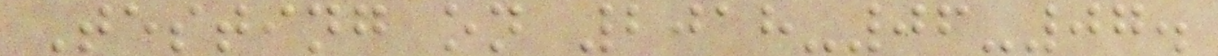Testing on 2018-06-07.
